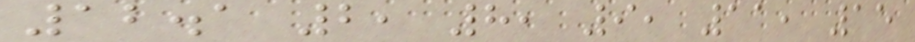12.1 2, 8, 9, 11, 15
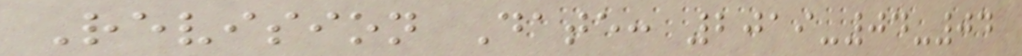Revision Date: 2019-04-04
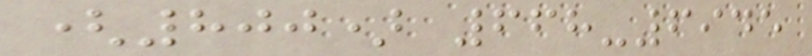(800) 668-6945
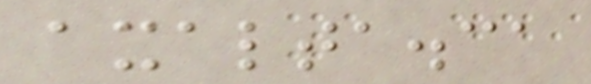axalta.ca
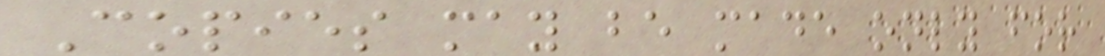Copies may be made only for
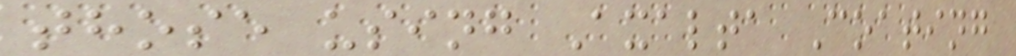those using Axalta Coating
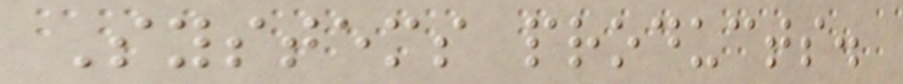Systems products.
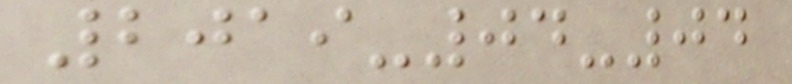2019-04-04
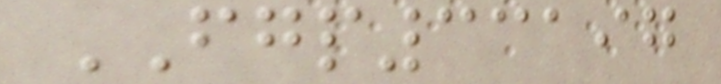FGP33197
